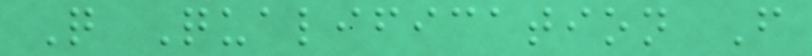Q Qualification F
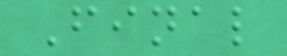Final
